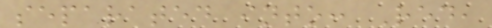separated into: Red,
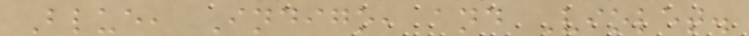Blue, Indigo, and Violet.
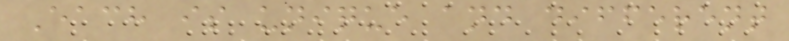Each is unique and different
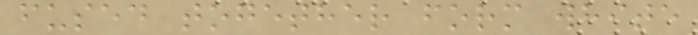fused together form white
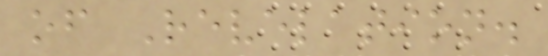of Revelation.
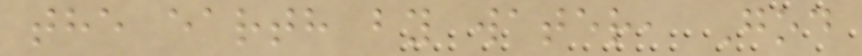the earth by water, God
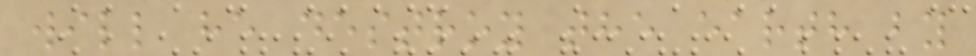will he destroy the earth by
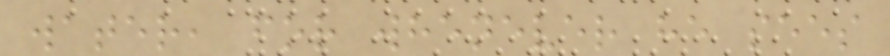water, for whenever he sees
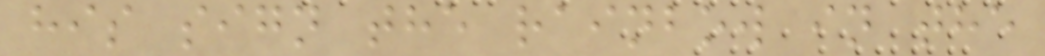his sign the rainbow in the
